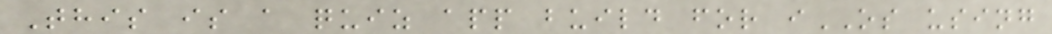This is a quiz app build for iOS using
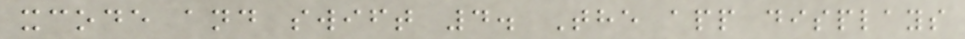xcode and swift 4. The app displays
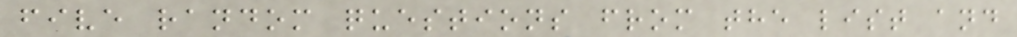five random questions from the list and
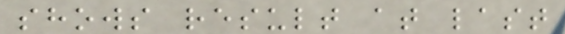shows result at last
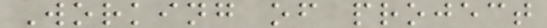Working of project
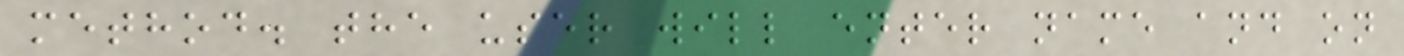method. the user will enter name and on
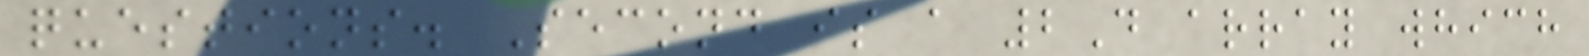questions. Second is a 2D array which
